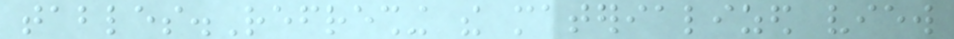tables.Refreshing the materialized view
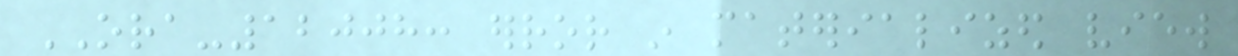ORA-12008: error in materialized view
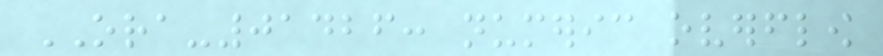ORA-01426: numeric overflow
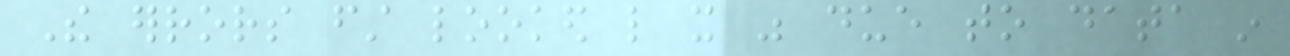The errors first looked like it was due to data in
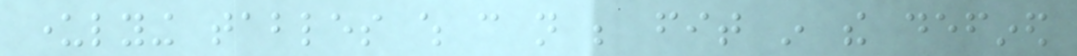underlying tables which can not be fit in the defined
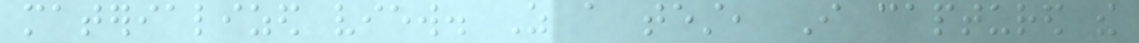materialized view. As a test, I captured the
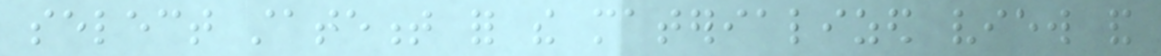select statement for the materialized view and
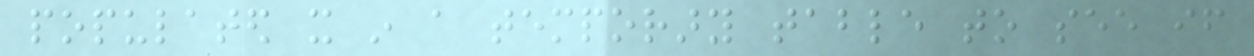populated it in a temporary table to see if
